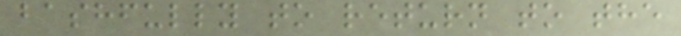bashfully to return to the
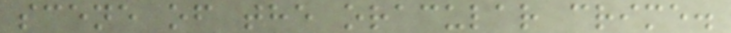scene of the oracular crime.
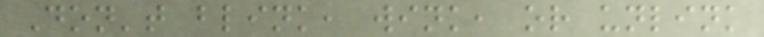Don't blink, wink, or unlink
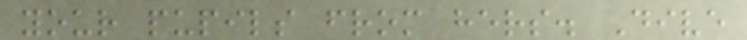your pupils from hers. Dive
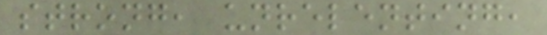strong, unrelenting,
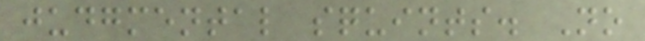judgmental squints. No
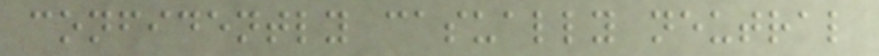confidently casually neutral
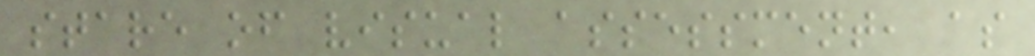stare of visual assessment, as
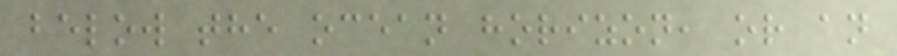below the ocean horizon, or an
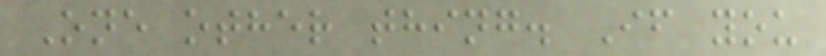One other thing. If you
